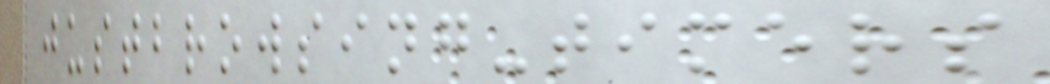justbrowsing-timers
